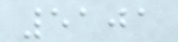5101
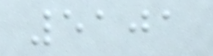5101
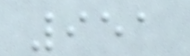951
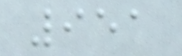951
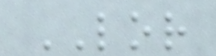LOR
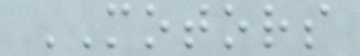MOTORS
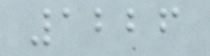1226
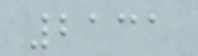2131
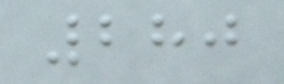280
